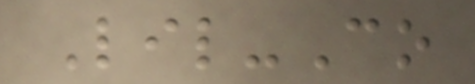Lil-Co
